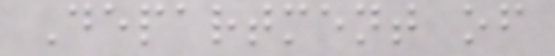Department of
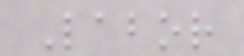Labor
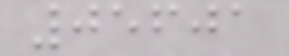05601
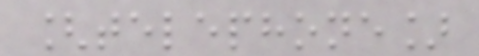[telephone]
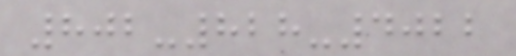802-828-4022
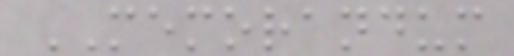MEMORANDUM
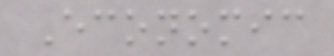Economic
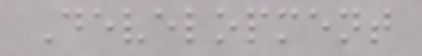Development
